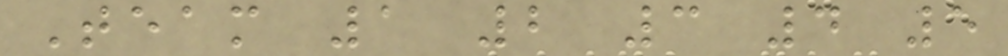Team 1 2 3 4 5
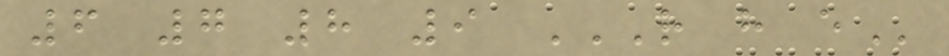6 7 8 9 R H E
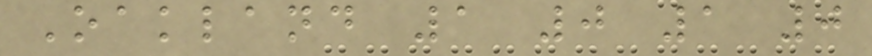Oakland 1 0 1 0
